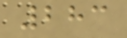283
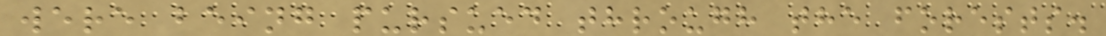were being pursued through the forests.
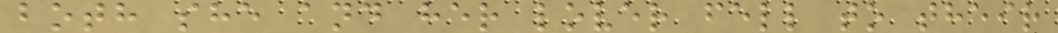both she and her lover fell to their
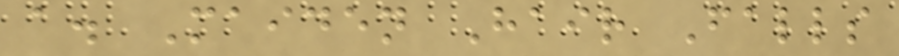a. Maiden Hair Falls
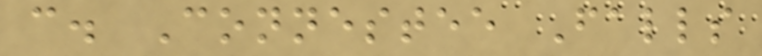c. Connestee Falls
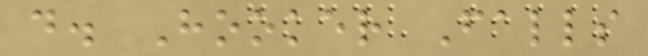d. Hooker Falls
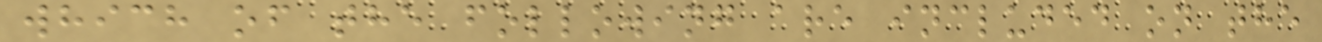which of the following are included on the
